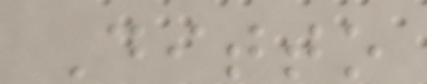Ditto
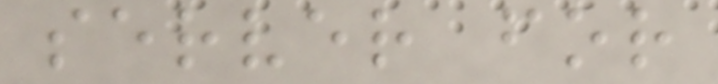server for
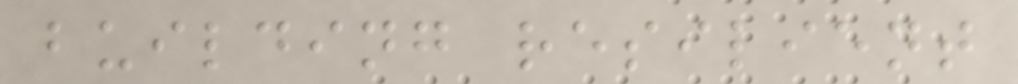building resilient
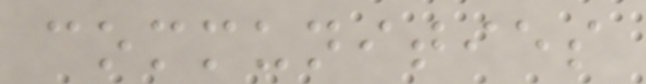communities
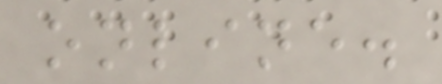online.
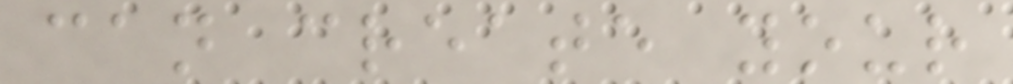can create your
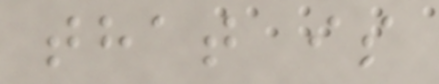that is
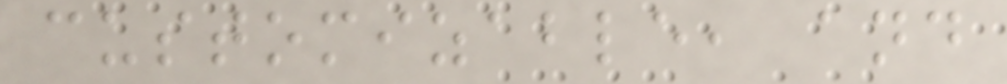customizable, and
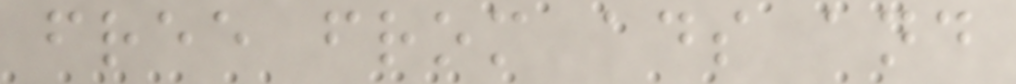free from ads and
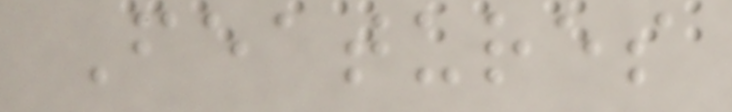Features
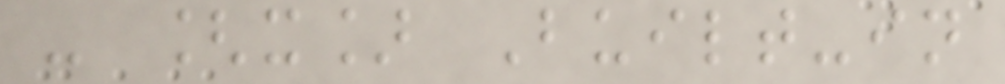- [x] Built-in
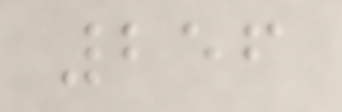256
